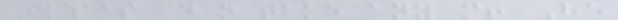Ilyaas could not take any more! He
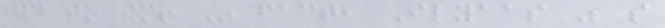good to them! In fact, Ilyaas was so
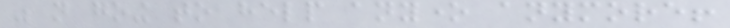was not going to help anyone anymore!
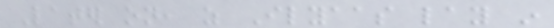Later on, as Ilyaas lay in
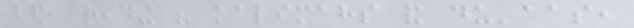bed, reading his kalimahs and du'aas,
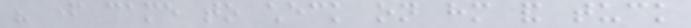his father came to check on him and tuck
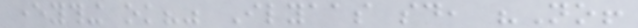everything ok?" Ilyaas said, "No!
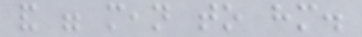and were mean to him.
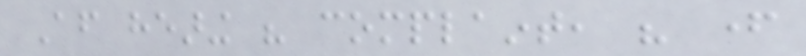After hearing his complaint, his father
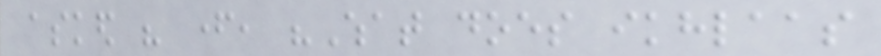asked his father, "What does ikhlaas
